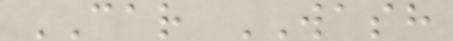CAR WASH
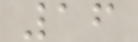16
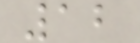12
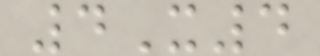4X4
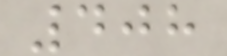408
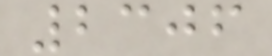2306
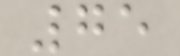75
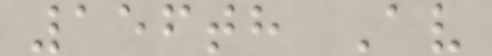156th Av
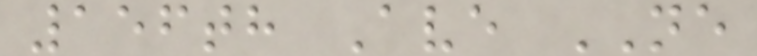156th Ave NE
